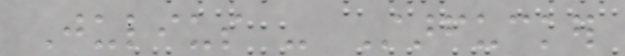Julius - Starfucker
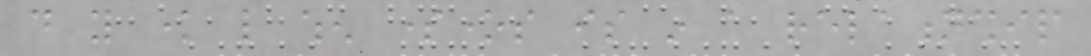do you know like when someones is in a relationship
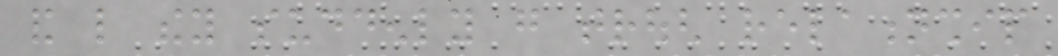and like they suddenly go trough relationship
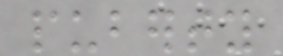puberty
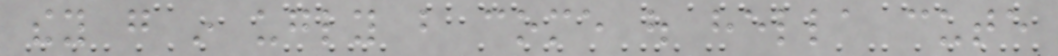they go in ugly but come out hella cute
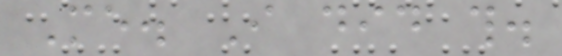Me. I did this.
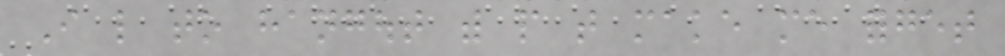I like to hangout with people that make me forget
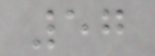57
